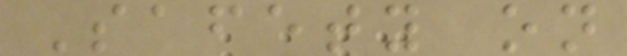Safety on
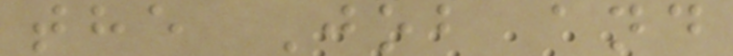the Job and
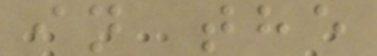in the
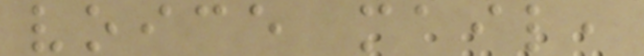voice mail,
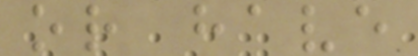or have
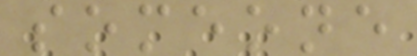someone
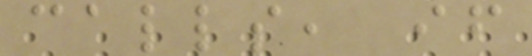calls, if
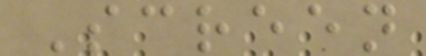Screen
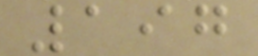197
